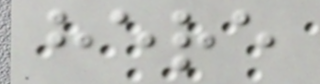here
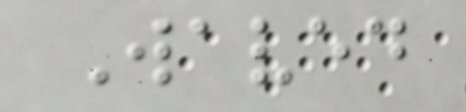Waved
